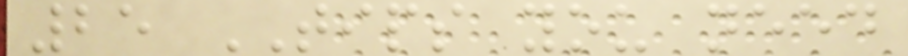25 TIPS you need
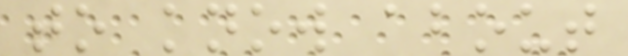to know about
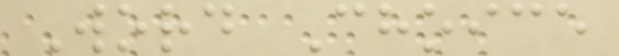Word Choice
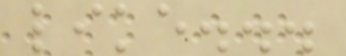like...
